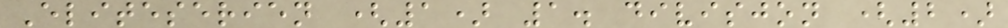Eliteserien (1) 1. divisjon (2)
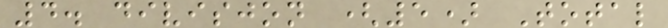4. divisjon (5) Total
